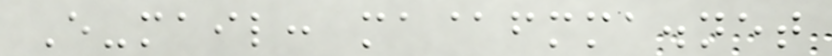E-mail: ma@fmma.net
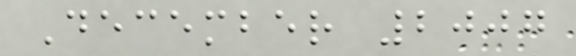December 2007
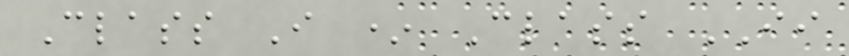Class I * Class II
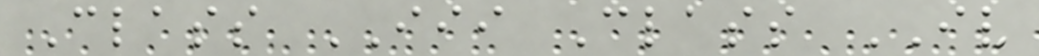Class III Class IV
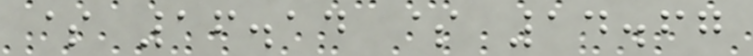$ 16.14 $ 14.67
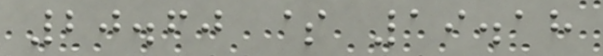20.60 $ 19.18
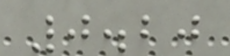0.20
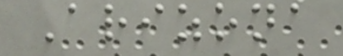Arizona
